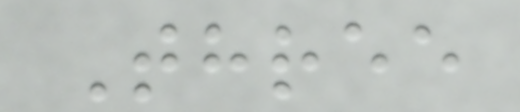Three
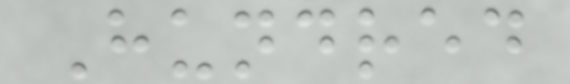Hundred
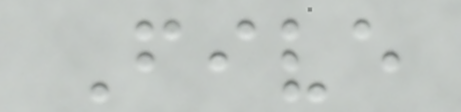Five
